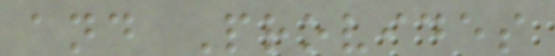and Provides
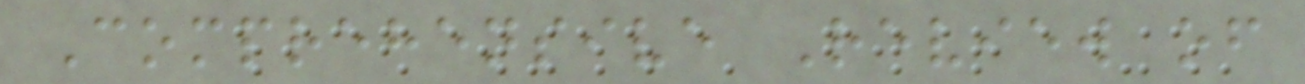Comprehensive Review of
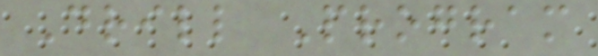Drill Program
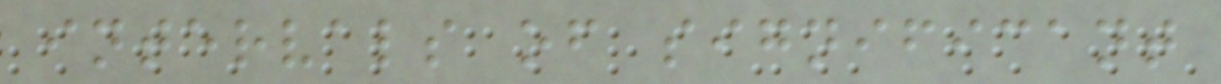intervals of significant
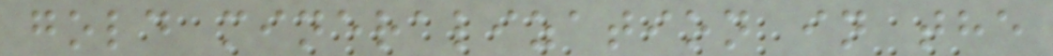gold mineralization in the
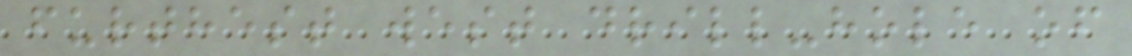furthest west drill-hole of
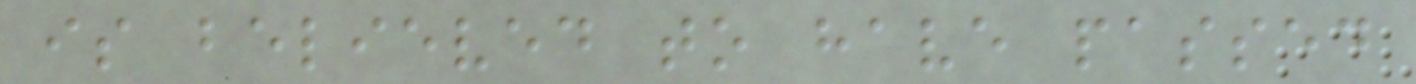is believed to have passed
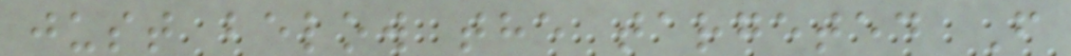just below the targeted F
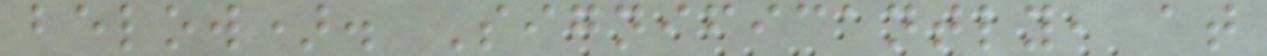below). Significantly, at
